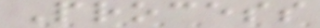Process
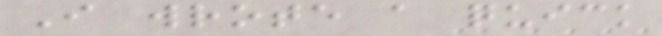I wrote a quick
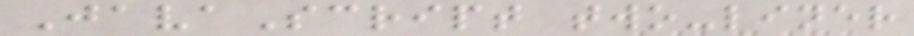JavaScript two-liner
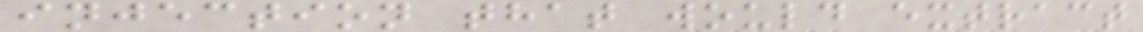injection that would extract
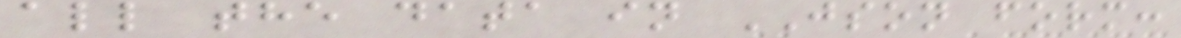all the data in JSON form:
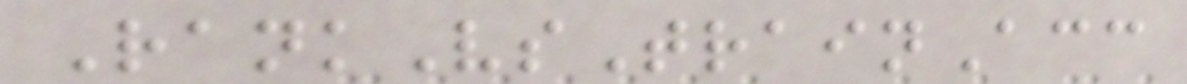RankVsTrainAcc
